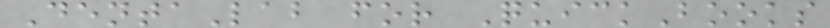DentaLab for QuickBooks
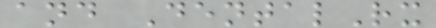and DentalRx
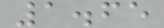1.65
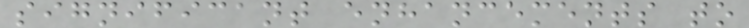significant enhancements to
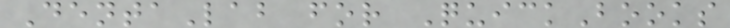DentaLab for QuickBooks
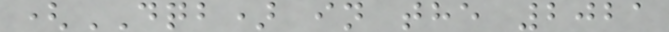(DQB) in the 2021
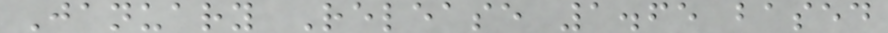January Release 1.65 based
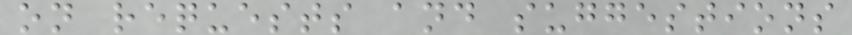on requests and suggestions
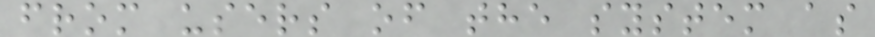from users of the system as
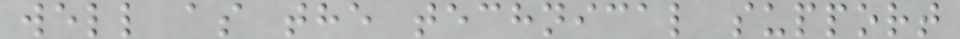well as the technical support
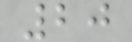20
